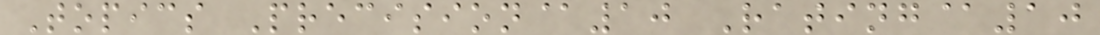Topics Precision@10 Rating@10
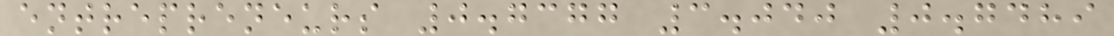entrepreneurs 0.7377 3.040 0.7489
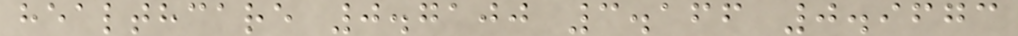healthcare 0.7100 3.166 0.9673
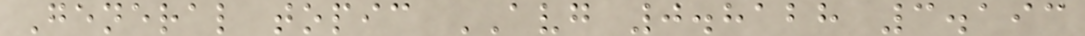General topic AVG 0.8128 3.193
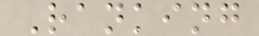Ranking
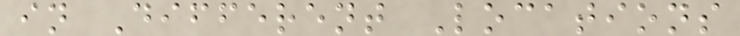in Different Locations
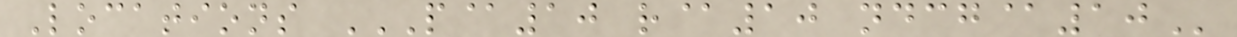Locations P@10 R@10 NDCG@10
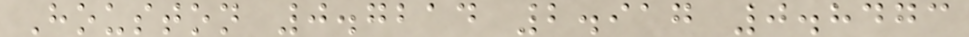Houston 0.7214 2.917 0.8473
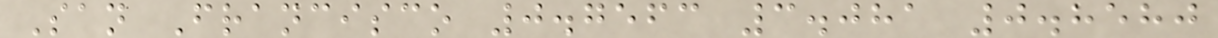San Francisco 0.7563 3.081 0.8580
